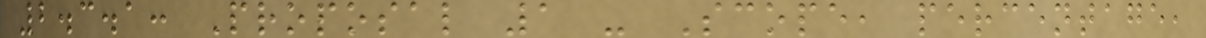2.3.1: Proposal 1 - Scope, percentage,
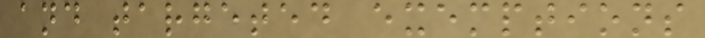and targeted exemptions
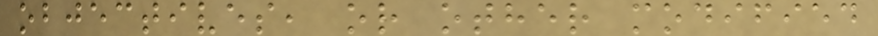objectives, or other modified
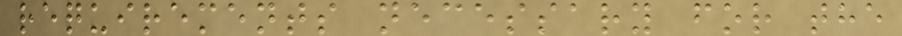requirements necessary for the
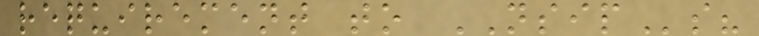requirement to NSIPs?
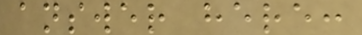answer here:
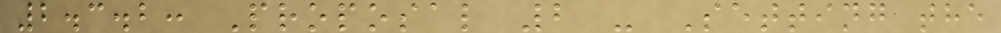2.3.2: Proposal 2 - Setting the
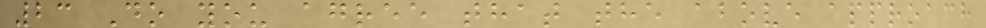23 Do you agree that the above approach
